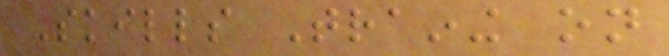Skills Training on
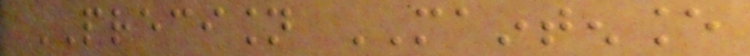PRECISION MAINTENANCE
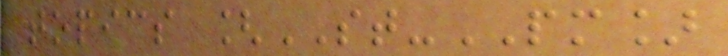topics [ST-PM]
